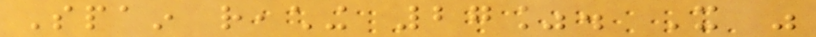Spain reaching 27%. It was
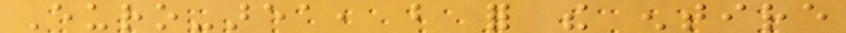Euro-area, but for the entire
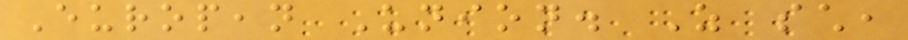European Union. As such,
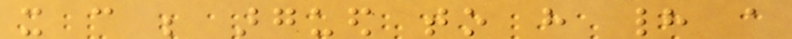it can be argued to have had a
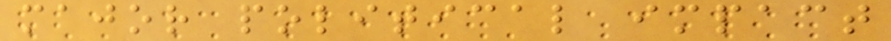major political impact
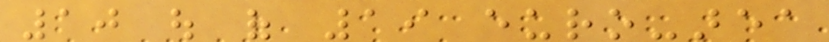10 out of 19 euro-area
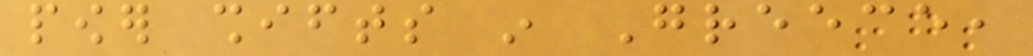power shifts in Greece,
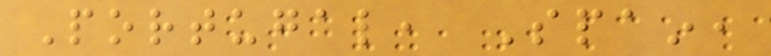Portugal, Spain,
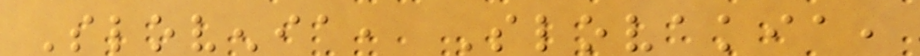Slovenia, Slovakia,
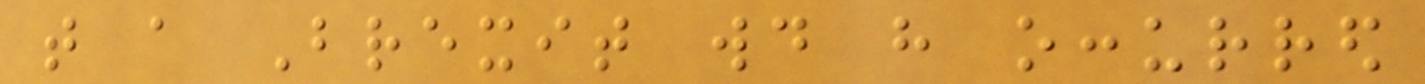that a Brexit would have occurred
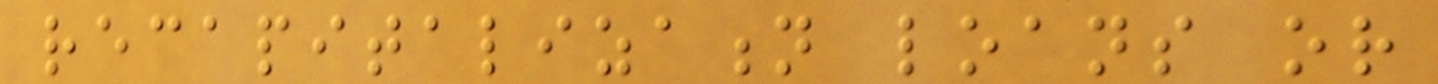recapitalization loans or
